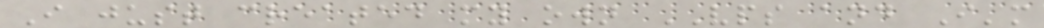I just created my own VPS and I'm
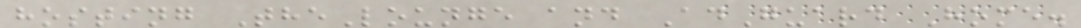hosting TheLounge and AdGuard Home.
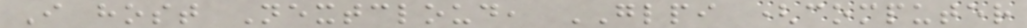I host Nextcloud, GLPI (computer
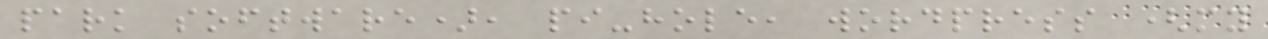park software), pi-hole, wordpress (my
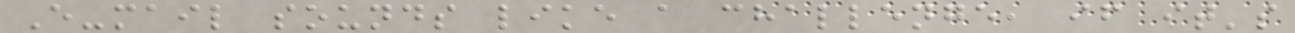E-mail sounds like a challenge, if it's
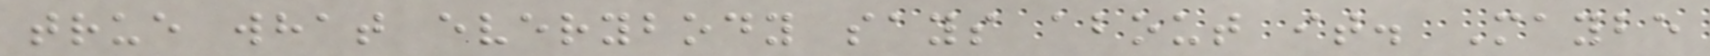true what everybody says about it. Maybe
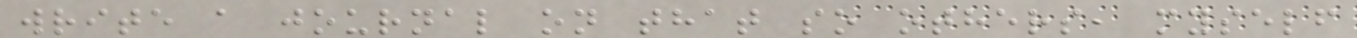write a journal on that so others, myself
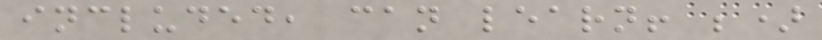included, can learn! ;)
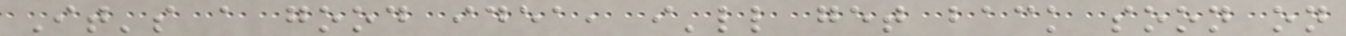It's a good idea, i'll get back soon on
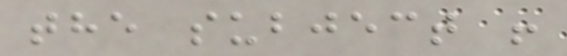the subject !
